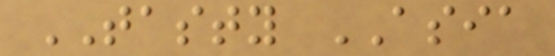TASTY ASIA
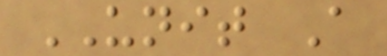UNIT A
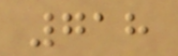718
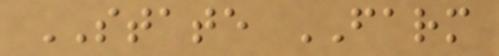STATE FARM
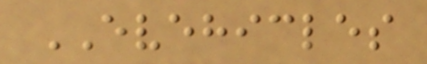EVEHICLES
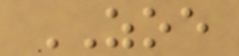ZOE
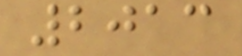2013
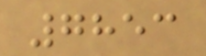7853
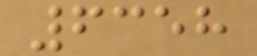6358
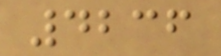4236
